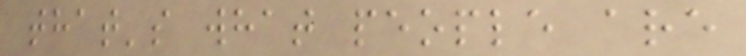that's what people are
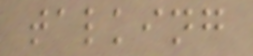talking
